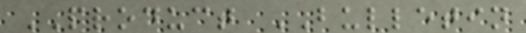PRODUCT BULLETIN
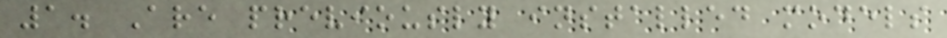1. Are previously installed models
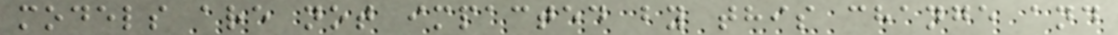models are not impacted by this change and
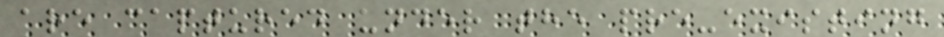are captured under the pre-existing
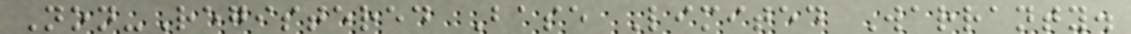Non-Registered Base Limited Warranty.
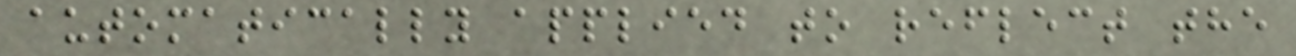automatically applied to reflect the
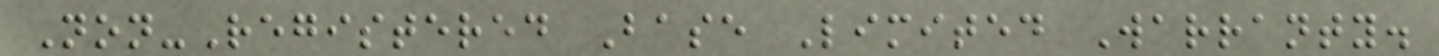Non-Registered Base Limited Warranty.
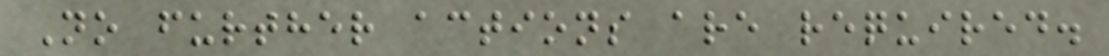No further actions are required.
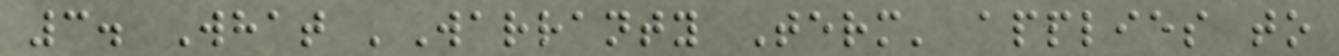3. What 'Warranty Term' applies to
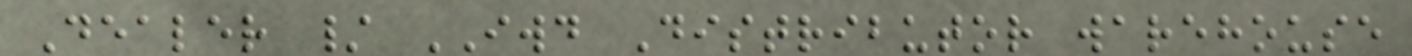Dealer / IWD Distributor warehouse
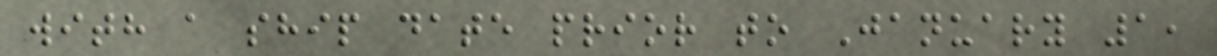with a ship date prior to January 1,
